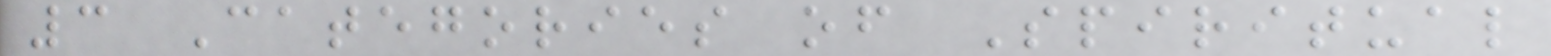3 Categories of Spiritual
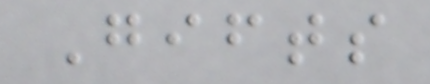Gifts
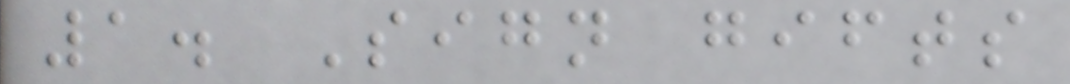1. Sign gifts
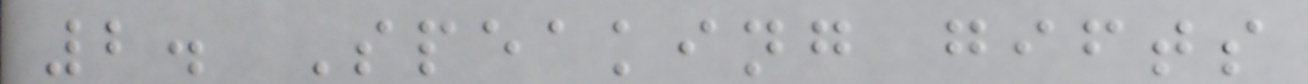2. Speaking gifts
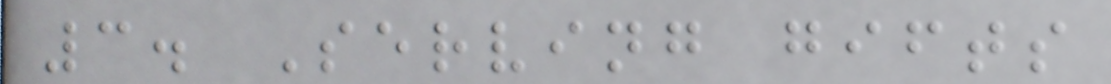3. Serving gifts
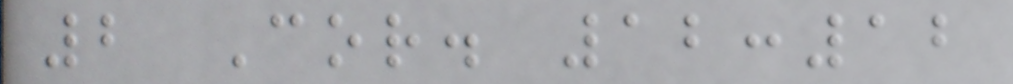2 Cor. 12:12
